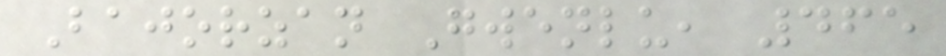Bajorzan Gwenlu, 465
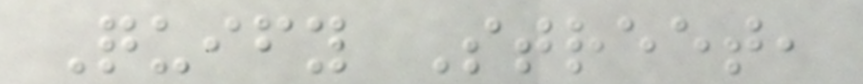Quify Street,
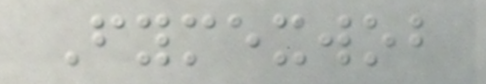Fymexwob
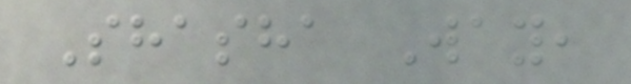Shasha Way,
